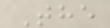The
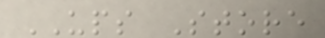UPS Store
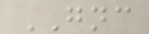GNC
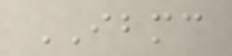IBMC
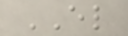EL
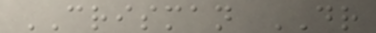CRISMAN DR
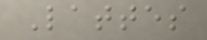Lattes
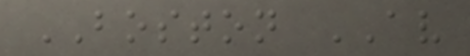BOSTON AV
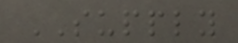SUPPLY
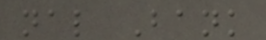nal Bank
